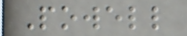Powell
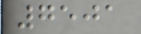7501
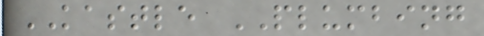KASTLE PLUMBING
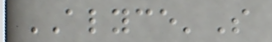ALYCE'S
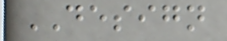DESIGN
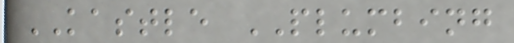KASTLE PLUMBING
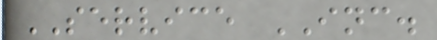SERVICE INC.
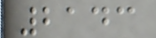2143
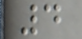4
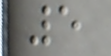5
